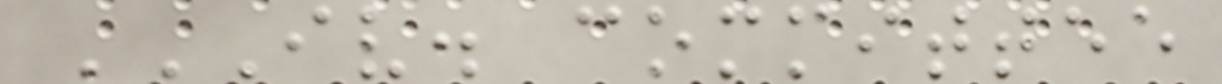IV. COMMITTEE
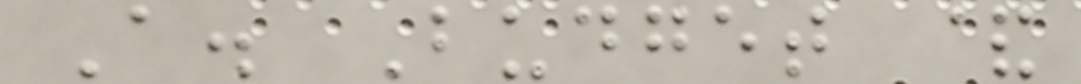A. Budget &
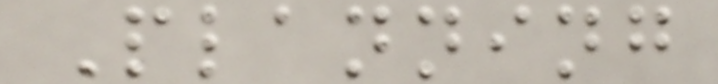Planning
